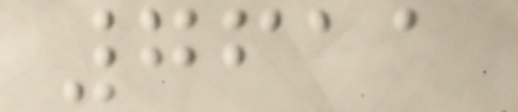7611
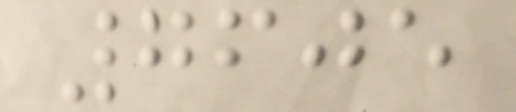7605
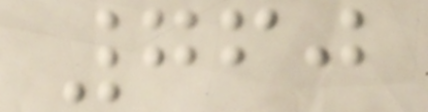760
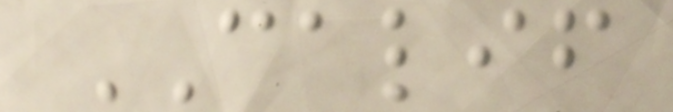CALIF
